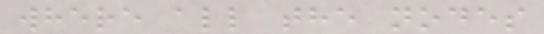where all the nodes
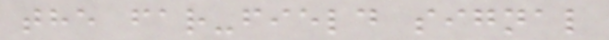the far-field signal
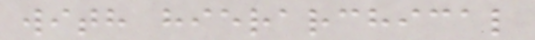with hierarchical
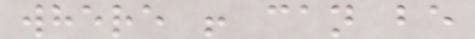where ! can be
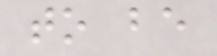to be
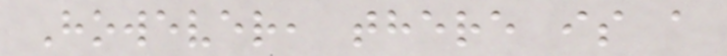However, there is a
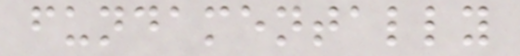fundamentally
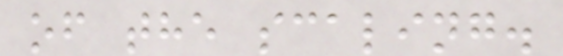of the scaling.
